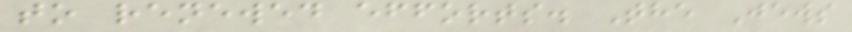to renewed efforts. The Jews
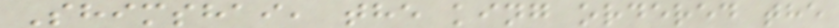Shimshai, the king ordered the
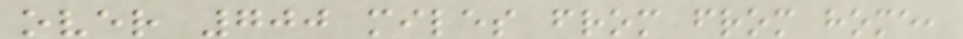over 700 miles from from home,
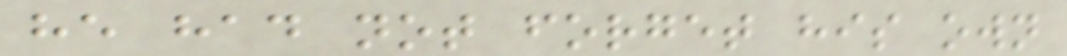he had not forget his own
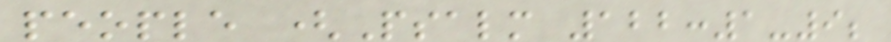people (Psalm 122:1-9;
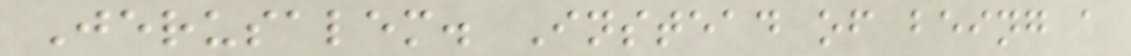Jerusalem. Instead of being a
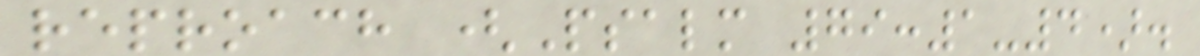reproach (Psalm 79:1-4).
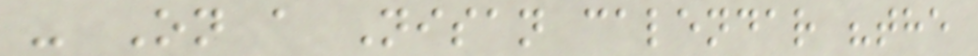- On a Nisan calendar "the
